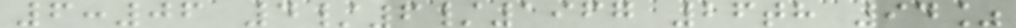6:06 4/6/1967 26th 94%
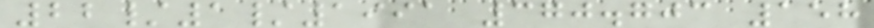22/1/1991 370.703 158
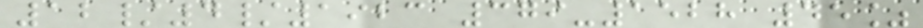12/4/1923 379-1528 45%
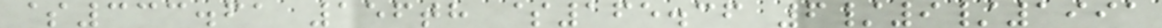$333.61 156th $165.36 6/9/1991
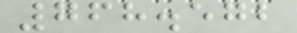768.572
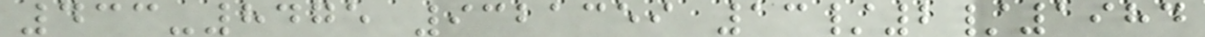433-8475 9321359 13/2/1984
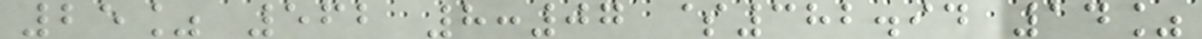25% 562 8:07 $382.94 14%
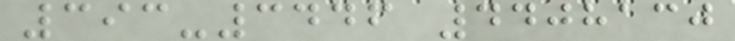393-3446 4408130
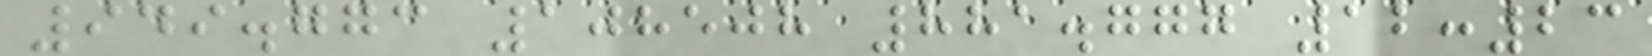949.773 108508 881.777 12:23
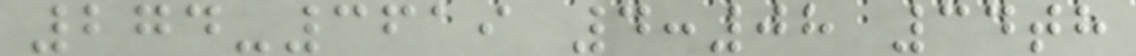274-3619 4:08 34th
